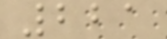221
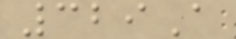329A
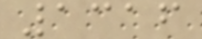1316
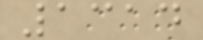1314
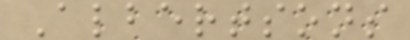Albertsons
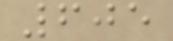605
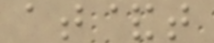at&t
